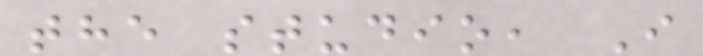the studio, I
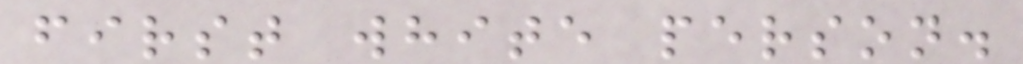first white person.
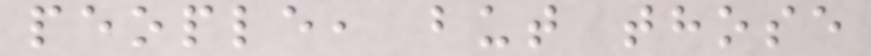people, but those
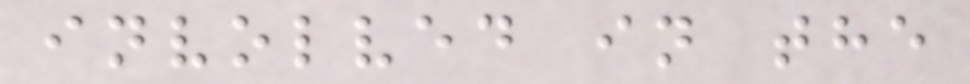involved in the
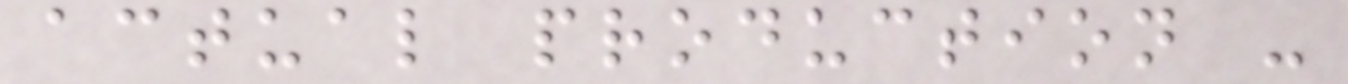actual production -
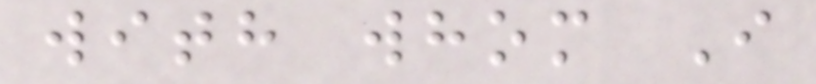with whom I
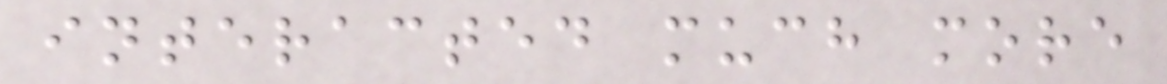interacted much more
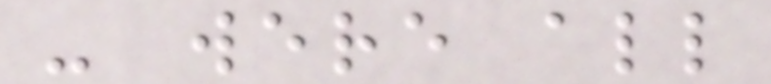- were all
